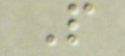P
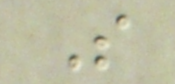S
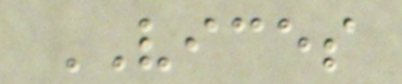VICES
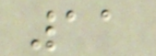11
